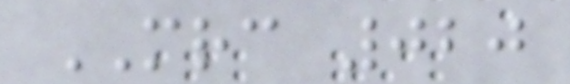MRC 020
